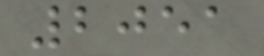2051
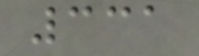331
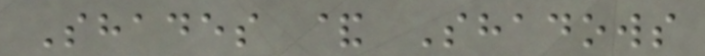Shades & Shadows
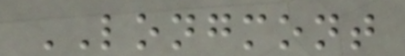LONGMONT
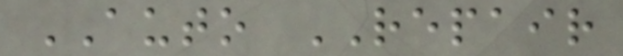AUTO REPAIR
